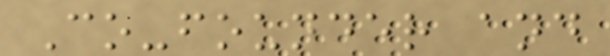Co-founder and
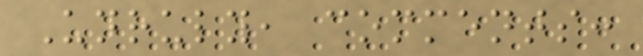Unruly, comments:
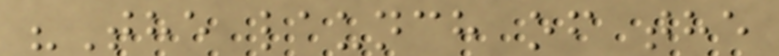"The launch of the
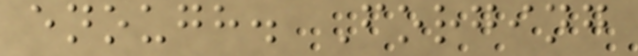enough. Forging
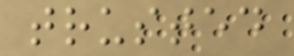trusted
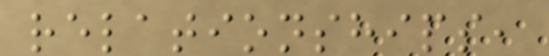relationships,
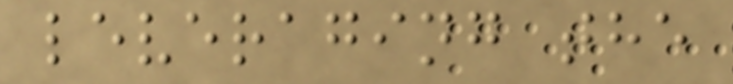leveraging the
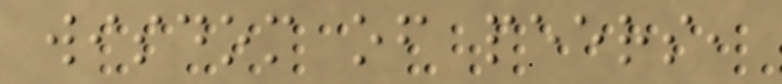wisdom of peers,
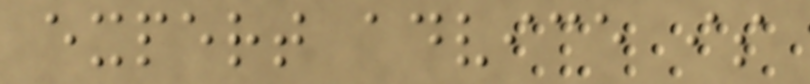expert advice is
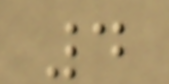4
